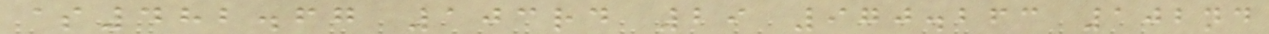$482.67 103rd 29 970.263 102nd
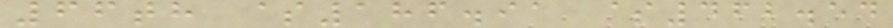66th $186.91 $462.54
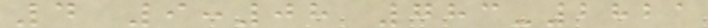4 9:08 783-2821
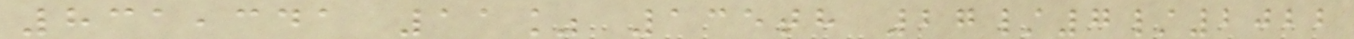831,341 11% 135th 27/7/2022
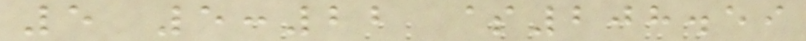5 5:22 $208.59
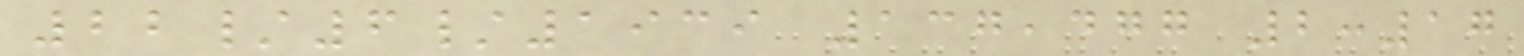22/6/1939 137,477 2:17
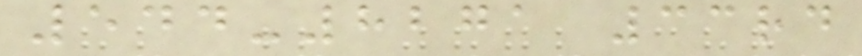544-8271 33rd
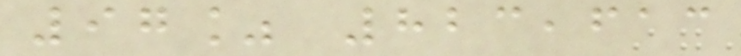97% 823,613
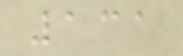131
